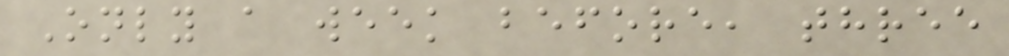Only a week before, three
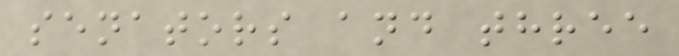senators and three
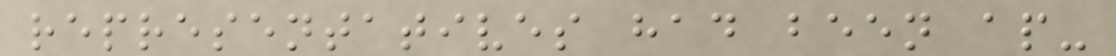representatives had been ap-
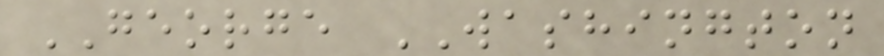GEORGE WASHINGTON
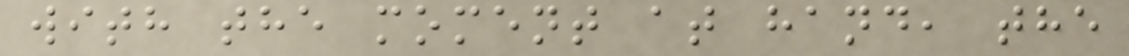with the moment at hand, the
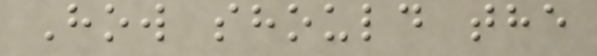How should the
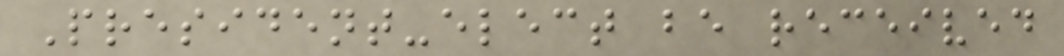President-elect be received
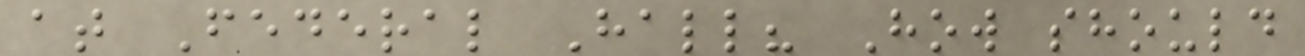at Federal Hall? How should
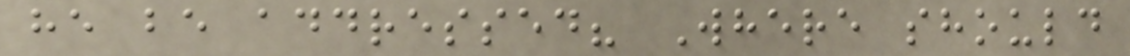he be addressed? Where should
